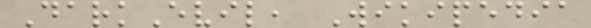DarkEvil, Wikipedia
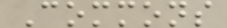Commons
